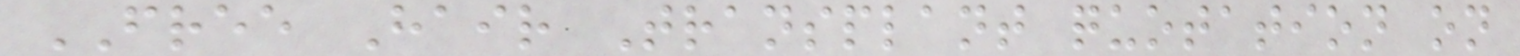FREE Hair Transplant quotation on
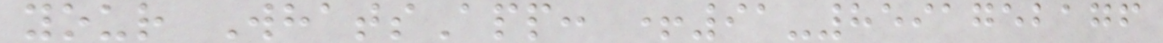your WhatsApp: +91-8591752176
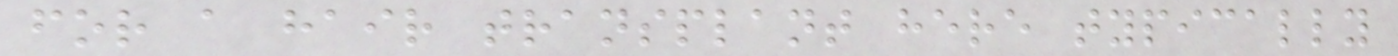for a hair transplant here typically
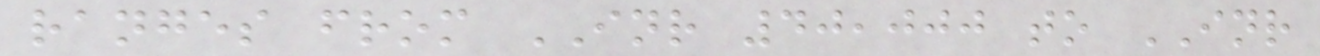ranges from INR 40,000 to INR
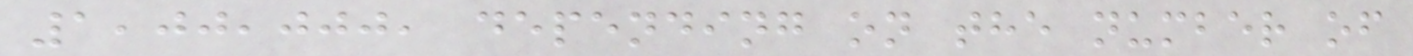1,00,000, depending on the number of
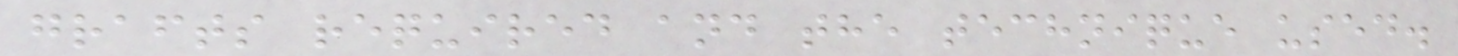grafts required and the technique used.
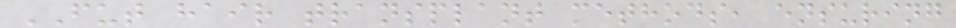FUT hair transplant methods, ensuring
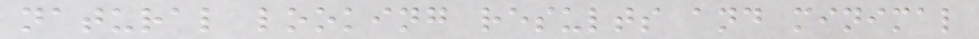natural looking results and minimal
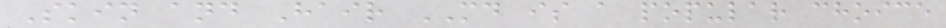Skin and Hair MD is a popular choice
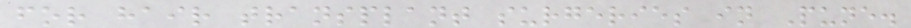for hair transplant surgeries in Pune.
